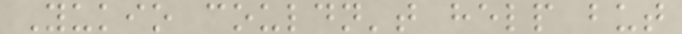Yukio couldn't help but
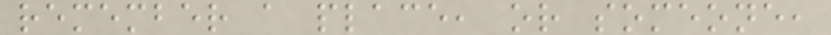remember a place, or someone,
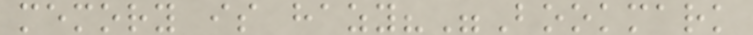memory is hazy?"Bookmark
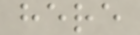here
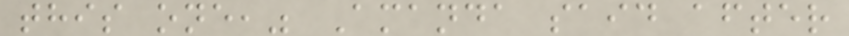this one," Amanda said after
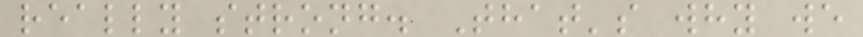really strong. That's why we
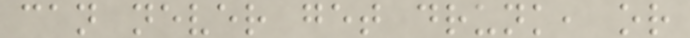can never get drunk, or
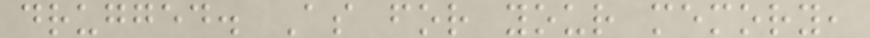drugged. As for your memory,
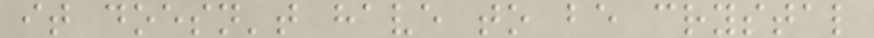it doesn't have to be crystal
